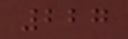227
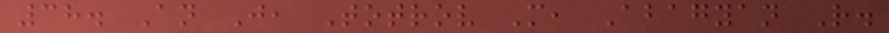38. An J, Totrov M, Abagyan R.
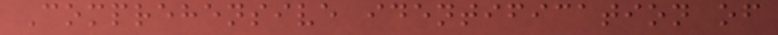Comprehensive identification of
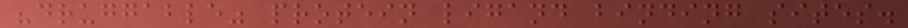"druggable" protein ligand binding sites.
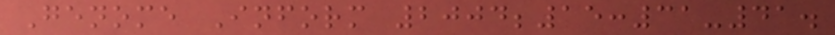Genome Inform 2004;15:31-41.
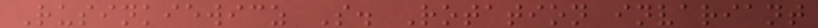Rusinkiewicz S. Rotation invariant
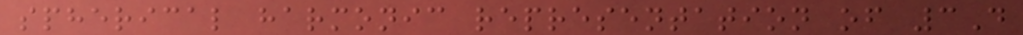spherical harmonic representation of 3D
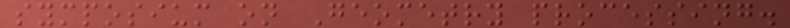symposium on Geometry processing.
